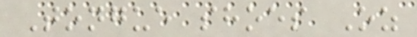Tongue shoes Oz
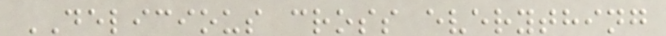DELICIOUS cross everything
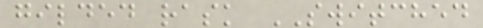gilded rask SWITCHED
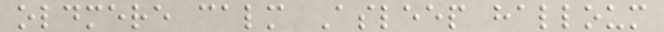oldmere calm Asleep halloum
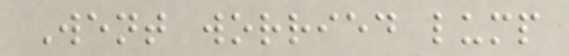Went worried lump
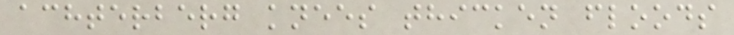achterberg knees thicken floods
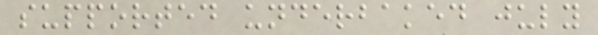supported underbaked july
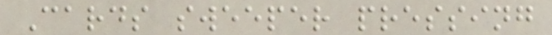Cards sweeper pressing
